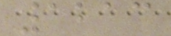1213
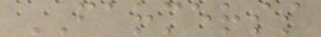FARMERSS
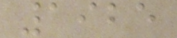1925
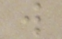w
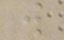w
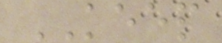KEEP
